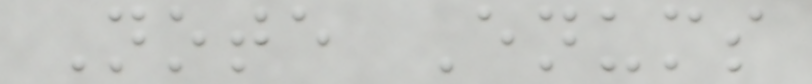Note Enums
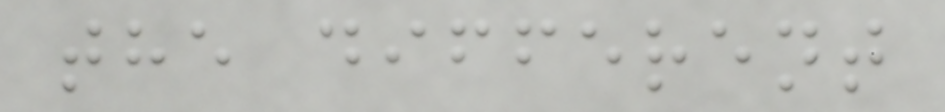the different
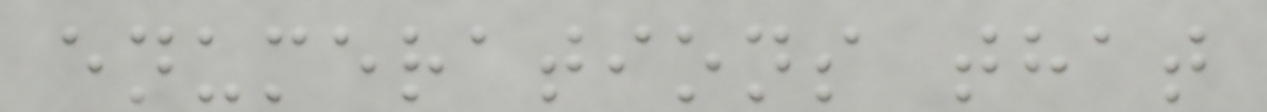enumerations that
